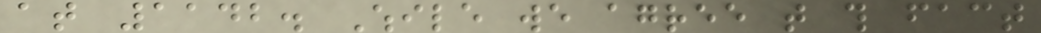at 1142. While we agree that this fact
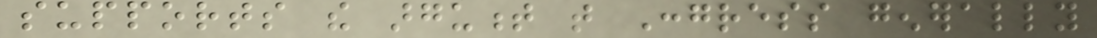supports the argument that Congress generally
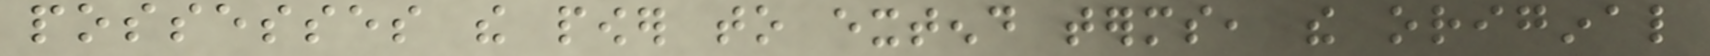possesses the power to extend terms, the original
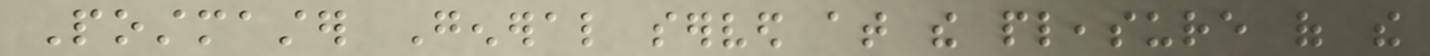Postmaster General served at the pleasure of the
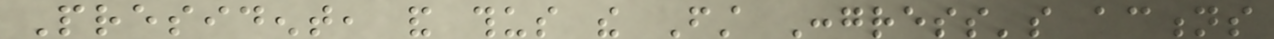President, and thus the First Congress's actions
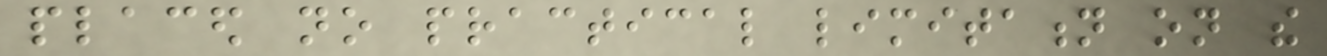placed no practical limitation on the
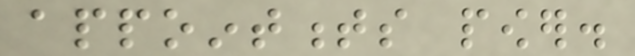appointments power.
